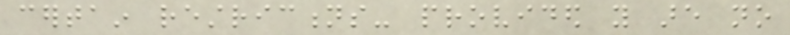certain restrictions- provided you are no
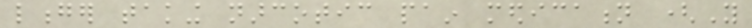longer taking narcotic pain medication (You
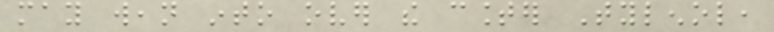may wean into over the counter Tylenol,
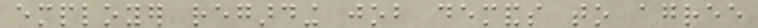employer regarding job demands to agree
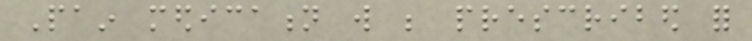Pain medication will be prescribed for
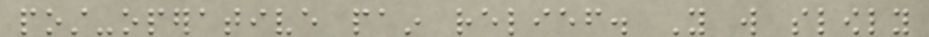post-operative pain relief. You will slowly
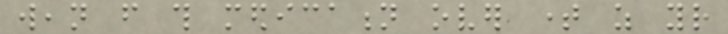wean from this medication over time as your
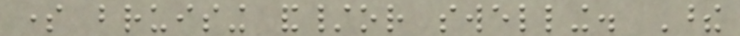some bruising and/or swelling. These
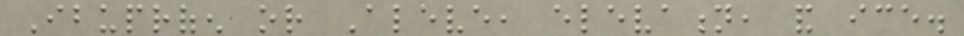Ibuprofen or Aleve, elevation, and ice.
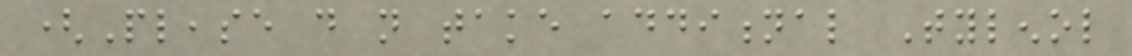(Please do not take additional Tylenol
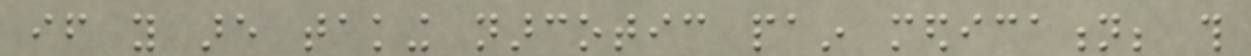if you are taking narcotic pain medication; this
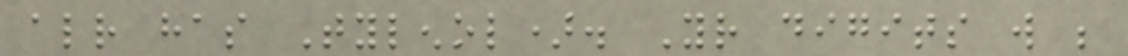already has Tylenol). Your digits will be
